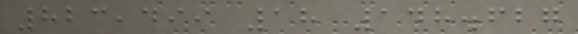823,499 18 148.627
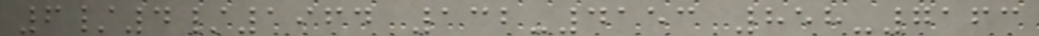6/4/1964 132-4153 858-7163
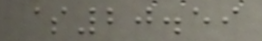$20.59
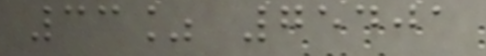33% 75401
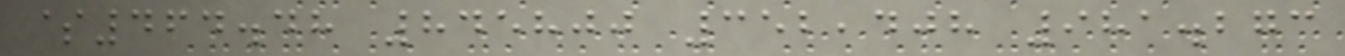$464.48 845800 352,408 981.273
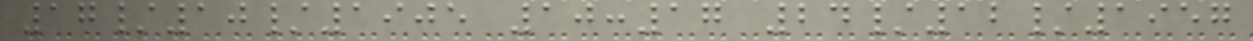17/10/1905 10:17 24/12/1957
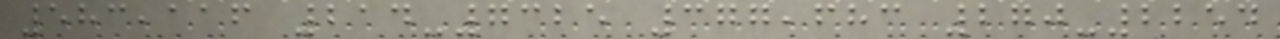583,116 214-7325 377,683 270-2254
